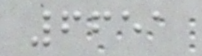6651
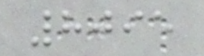8095
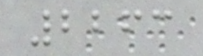2263
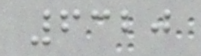6320
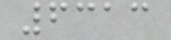6313
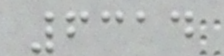6314
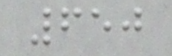650
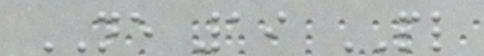NE 19 PL
